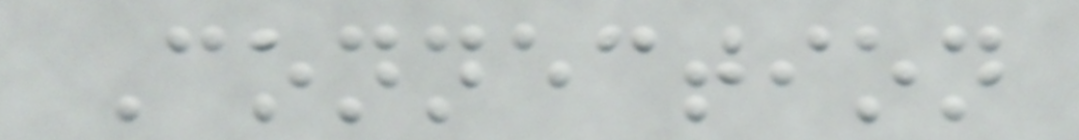Connection
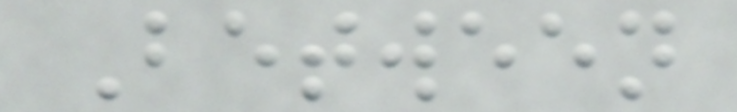Between
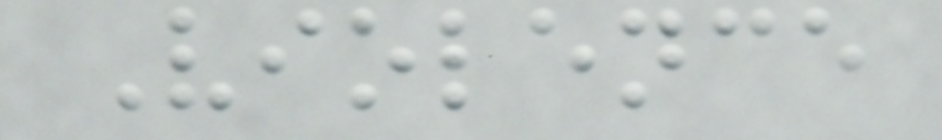Violence
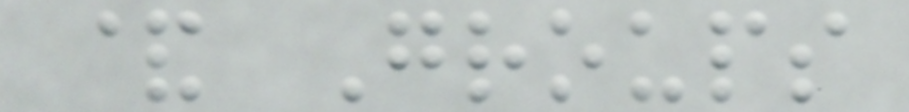& Groups
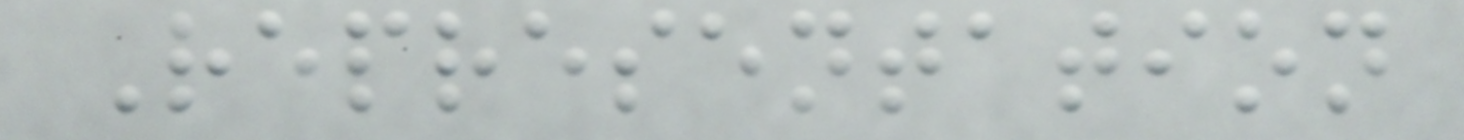Representation
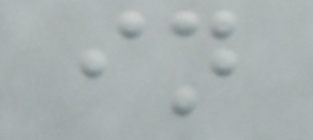in
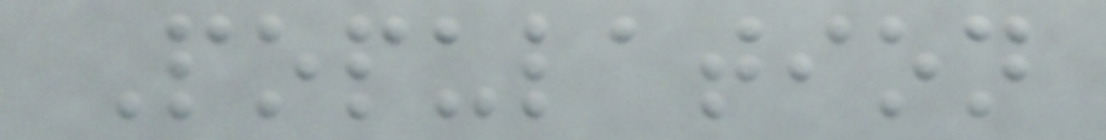Population
